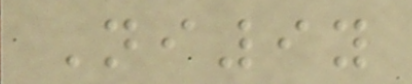Ni9y
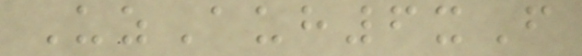UzAuh6xF
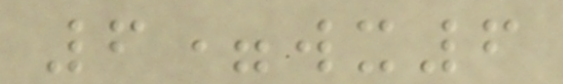6=wx6
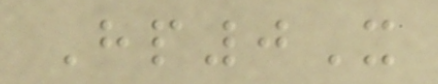Hp0X
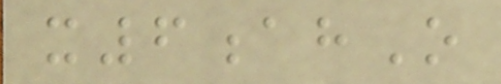x6ahO
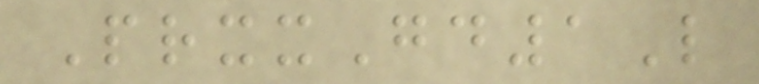PrxxGd1L
